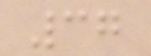37
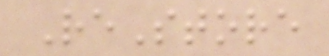ReStore
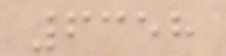6358
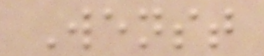Wenst
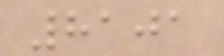8101
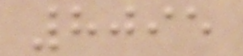8095
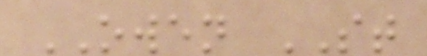OWEN ST
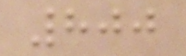800
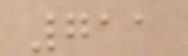711
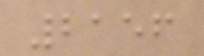2156
